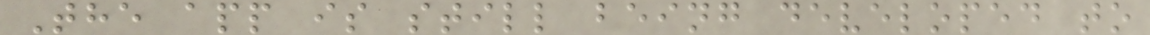The app is still being developed to
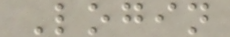Login
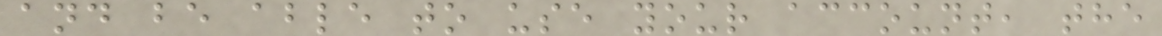and be able to use your account, the
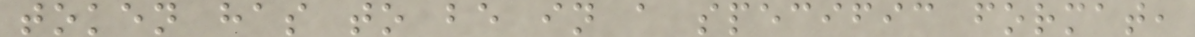token has to be in a specific format,
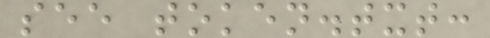see token.txt:
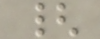{
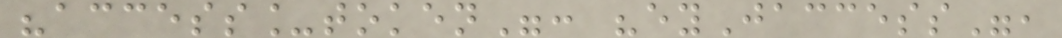"access_token": "eyJaccess",
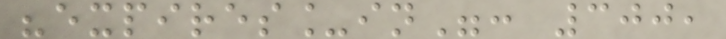"expires_in": 300,
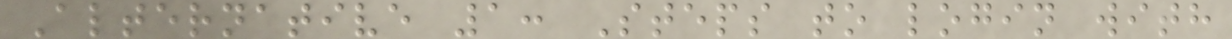Alternative 1: Steps to login with
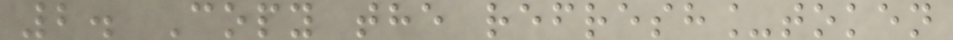2. Copy the refresh_token
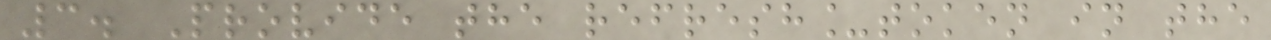3. Provide the refresh_token in the
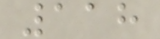118
